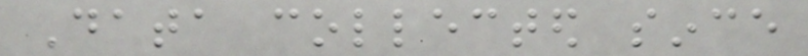Data collected since
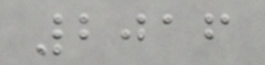2016
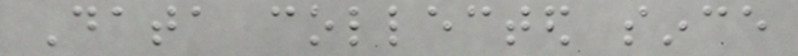Data collected since
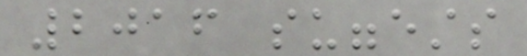2016 suggests
